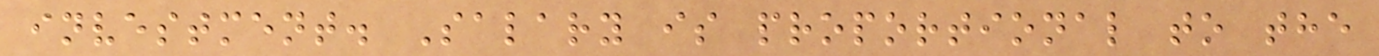investment. Salary is proportional to the
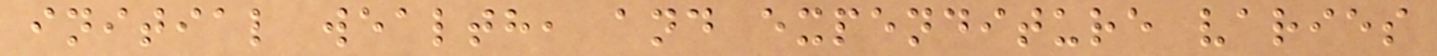initial wealth, and expenditure varies
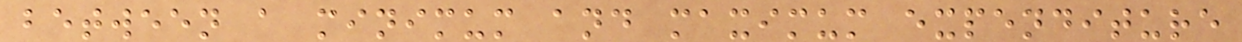between a minimum and maximum expenditure
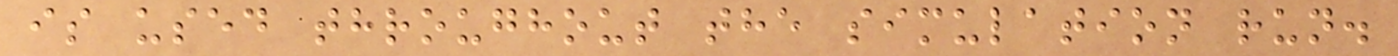is used throughout the simulation run.
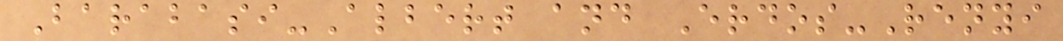Barabasi-Albert and Erdos-Renyi
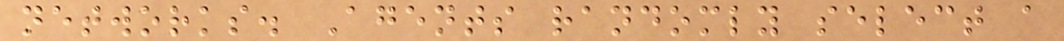networks. Agents randomly select a
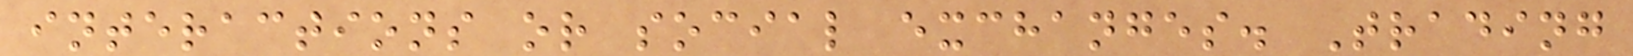interactions or social exchanges. Trading
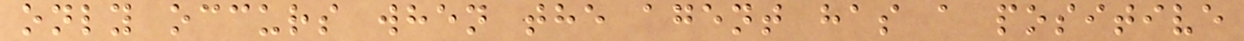only occurs when the agent has a positive
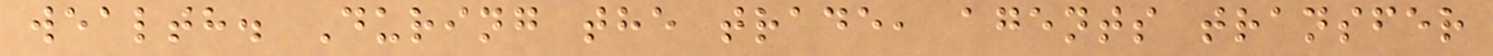wealth. During the trade, agents transfer
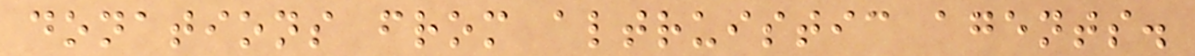donations from altruistic agents.
